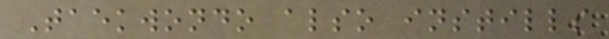Taekwondo also instills
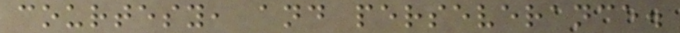courtesy, and perseverance.
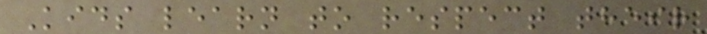Kids learn to respect their
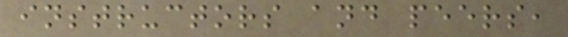instructors and peers,
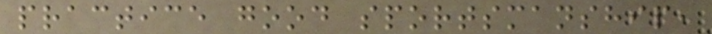practice good sportsmanship,
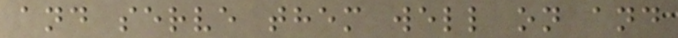and serve them well on and
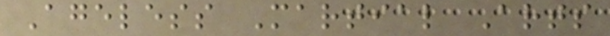Ageless Martial Arts
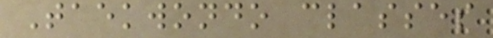Taekwondo classes
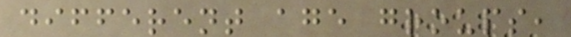different age groups,
